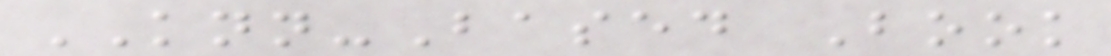KNN-Based Book
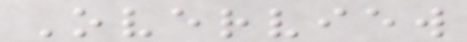Overview
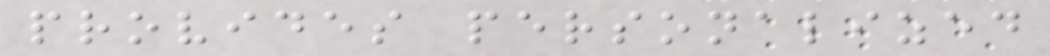provides personalized
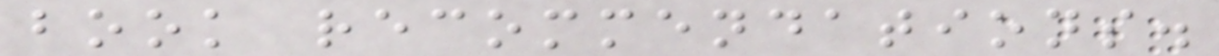book recommendations.
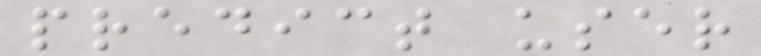predict user
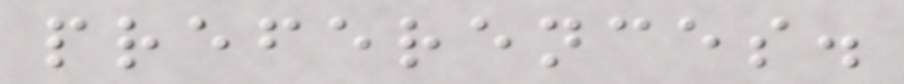preferences.
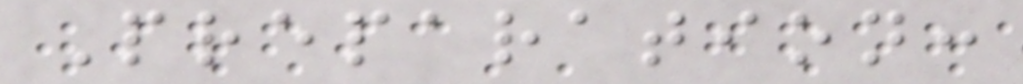Preparation:
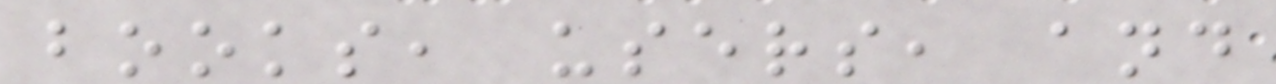books, users, and
